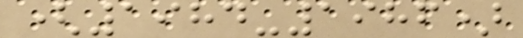(1984-1986)
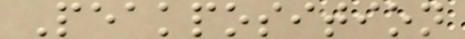Peakposition
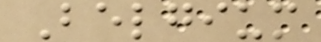Belgium
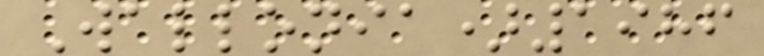Wallonia)1986
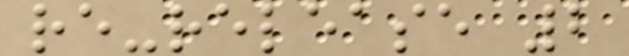re-release 2
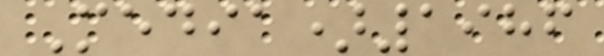Media)1986
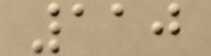110
